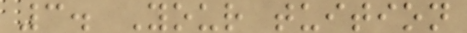3. Your tuition
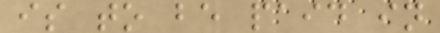is to be paid in
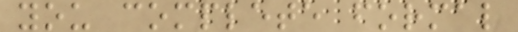you complete formal
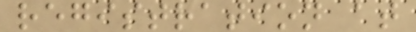registration at
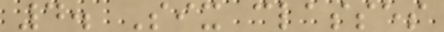4. Six classes
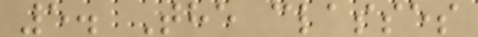5. The classes
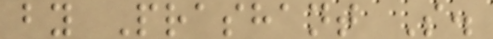by Prashant S.
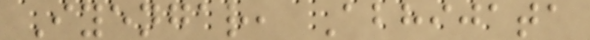Iyengar, Abhijata
